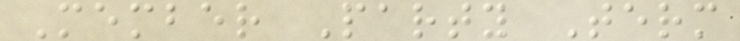Member Party Term
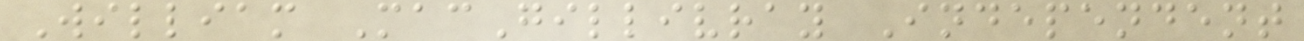William MacGillivray Independent
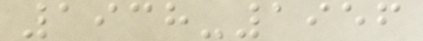1938-1956
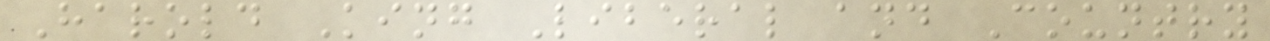Harold King Liberal and Country
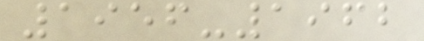1956-1962
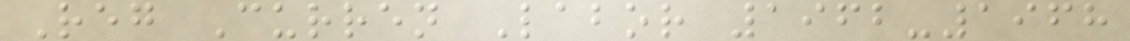Reg Curren Labor 1962-1968
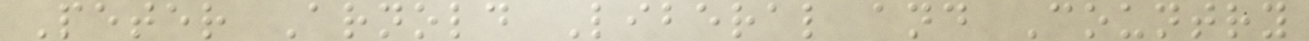Peter Arnold Liberal and Country
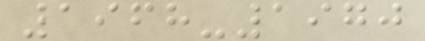1968-1970
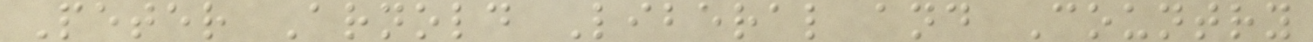Peter Arnold Liberal and Country
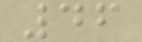46
